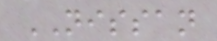NISSAN
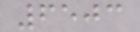6503
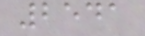2541
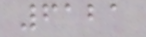6121
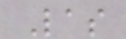Las
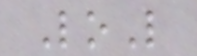LoL
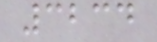3234
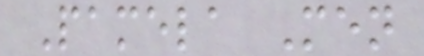Pamela Men
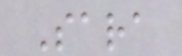Sara
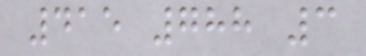415 788 3
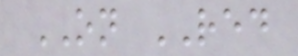ON RED
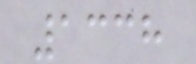1338
